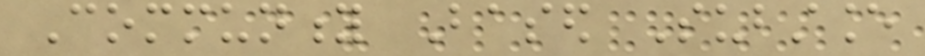Community Based Substance
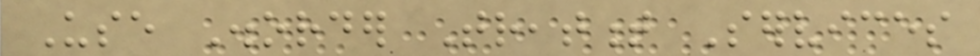Use Disorder Treatment Services
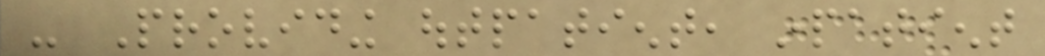- Providing outpatient, inpatient
